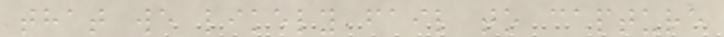that we likely fail to capture
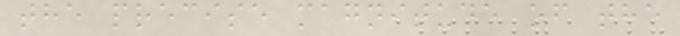the precise magnitude of the
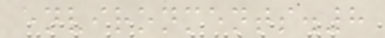environments.8
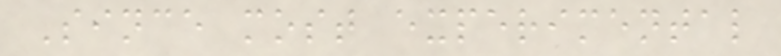Since most experimental
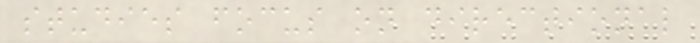studies focus on directional
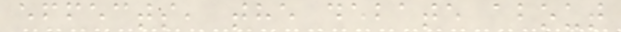effects, the debate about
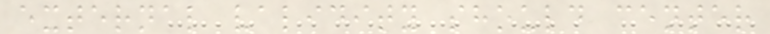external validity should center
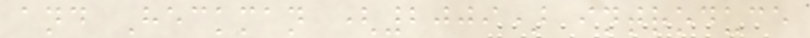and Heckman (2009) introduce
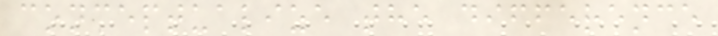conceptualize the difference
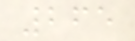265
